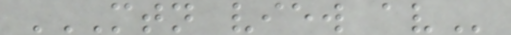MTN VIEW AV
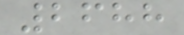2688
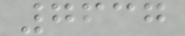7637
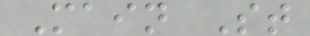Main St
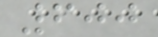600
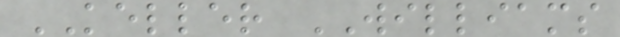KELLER WILLIAMS
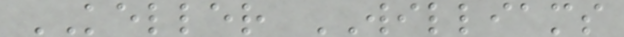KELLER WILLIAMS
